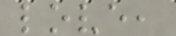love,
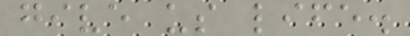give us life.
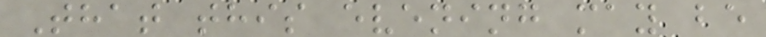That this evening may be
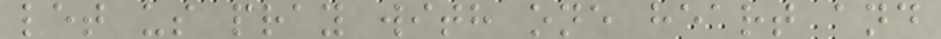let us pray with one heart and
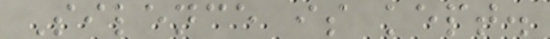Silence is kept.
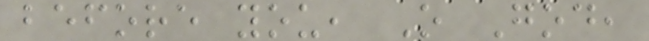before you, O God,
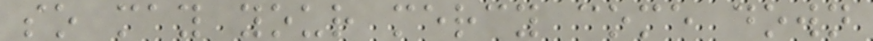so may your mercy come down
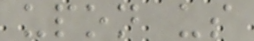upon us
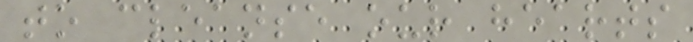to cleanse our hearts
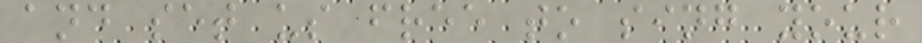and set us free to sing your
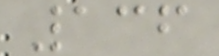136
